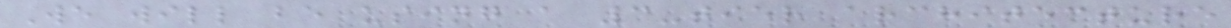We will be using a 3-tier architecture
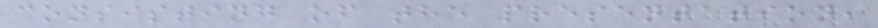consisting of the presentation,
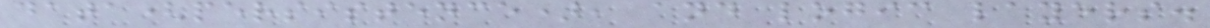data(persistence), and logic layers.
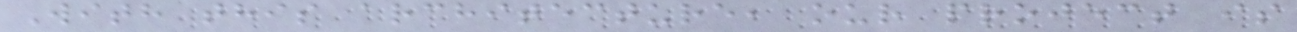With this architecture, our project is
